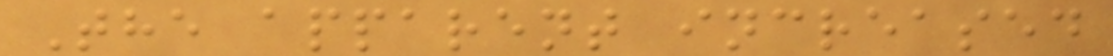The apparent increased
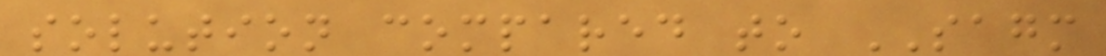solution compared to SAGM
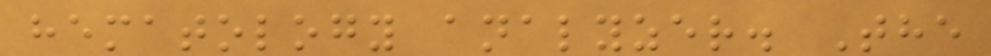hematology analyzer. The
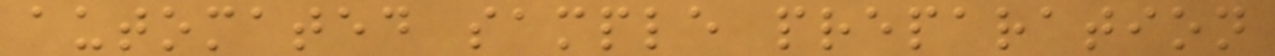automated sample preparation
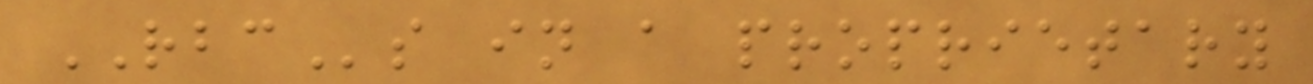RBCs in a proprietary
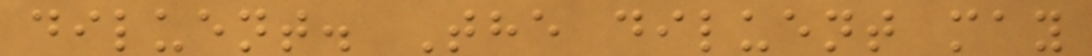diluent. The diluent may
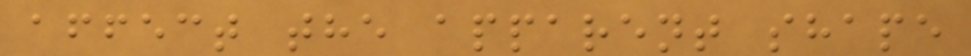affect the apparent shape
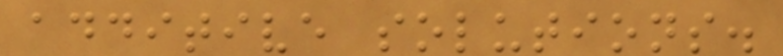additive solutions.
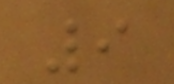9
